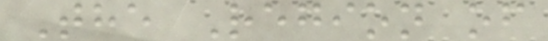The Region of
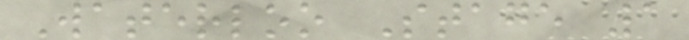Waterloo Stage 1
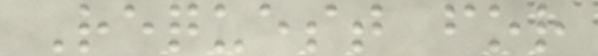Request for
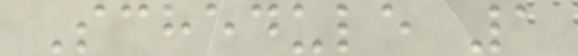Schedule 1
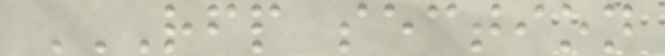RFP SECTION
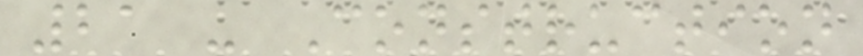21 - Construction
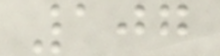107
